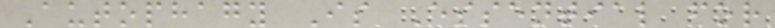Autophagy Is Essential for
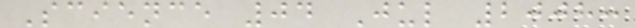Science 04 Jul 2008:
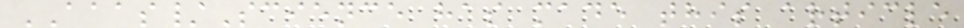AAAS/Science has made this article
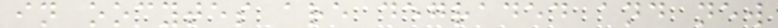in oocytes are degraded and new
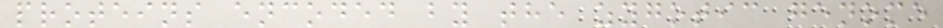proteins encoded by the zygotic genome
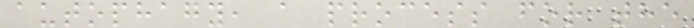autophagy, a process for the
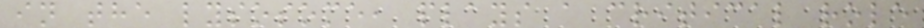in the lysosome, plays a critical role
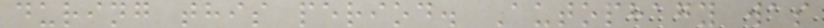during this period. Autophagy was
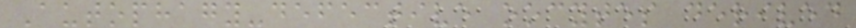Autophagy-defective oocytes derived
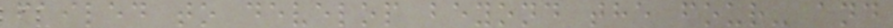failed to develop beyond the four- and
